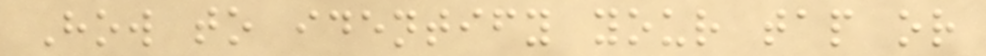How to identify your tap or
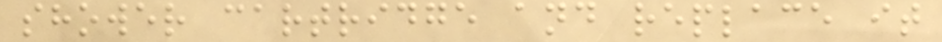shower cartridge and replace it
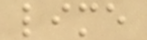lime
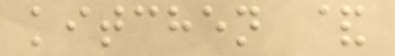kitchen &
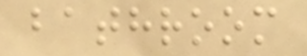bathroom
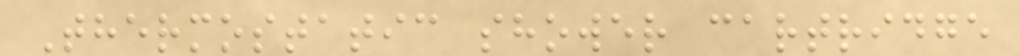Thermostatic shower cartridge
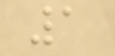1
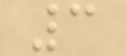3
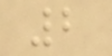2
